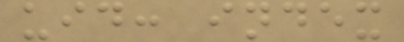uid: index
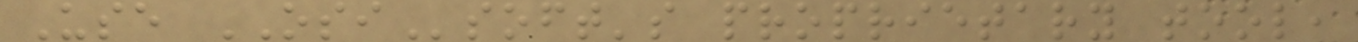Use OSIsoft's proprietary tool,
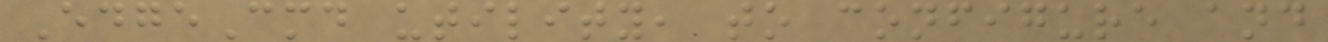EdgeCmd utility, to configure and
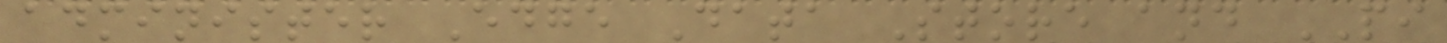administer Edge Data Store and PI
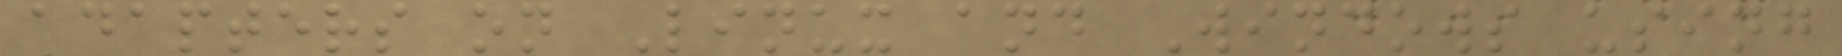adapters on Linux and Windows using
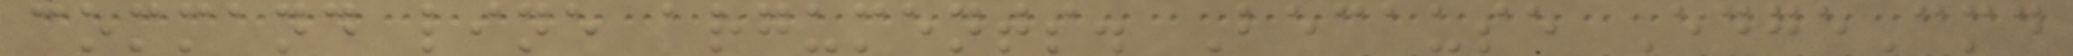command line arguments. Because EdgeCmd
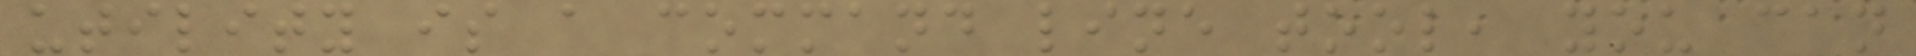utility is a command line tool, you can
